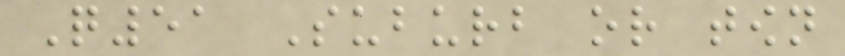Q51 Suburb or town
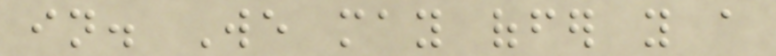in. We may offer you a
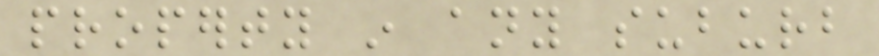property in any suburb
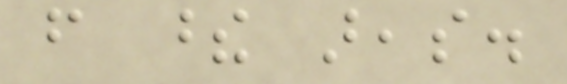from these areas.
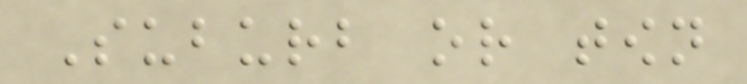Suburb or town
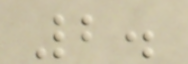2.
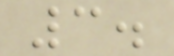3.
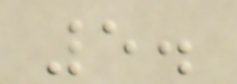5.
